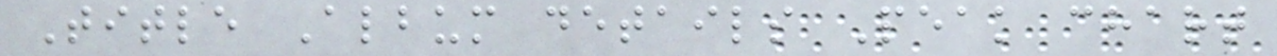Title Album details Peak chart
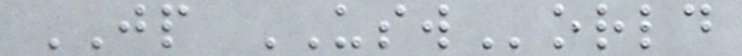JP USWorld
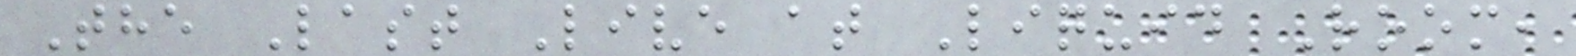The Last Live at Liquid Room,
